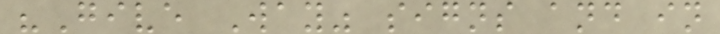"Give Way" signs and in
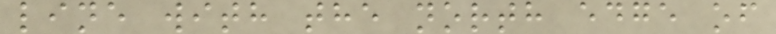line with the north edge of
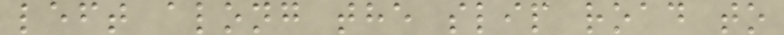left along the slip road to
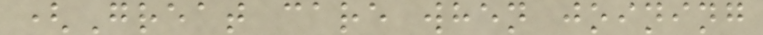(Great care when joining
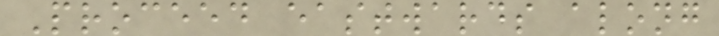Proceed eastwards along
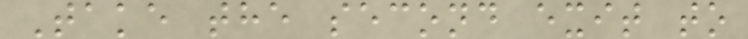Take the second exit to
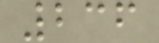236
